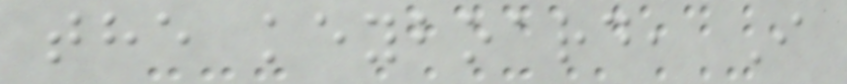the keyboard, I
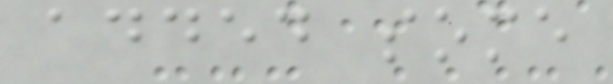added some
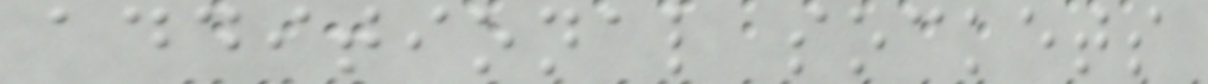additional sockets
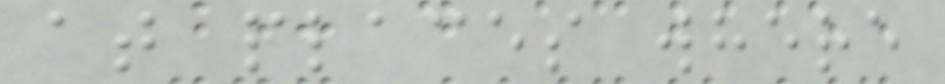at places where
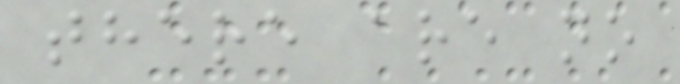there are no
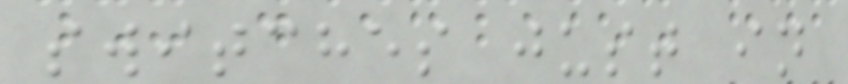switches just in
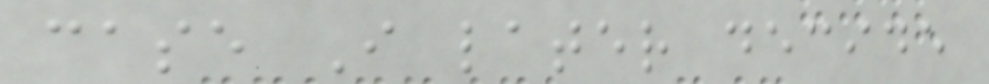case I later decide
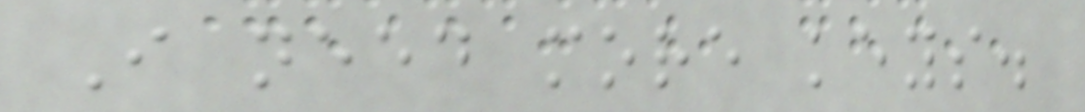I need more keys.
